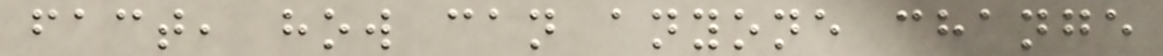fact, how can anyone change
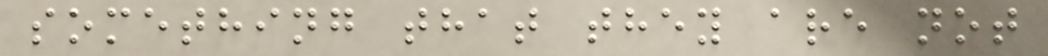something that they are not
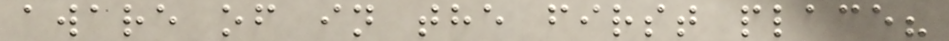aware of in the first place?
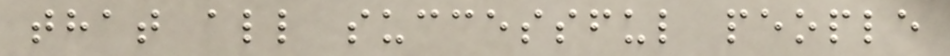that all successful people
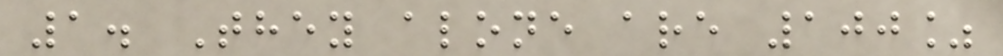1. They alone are 100%
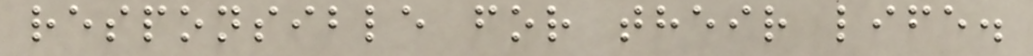responsible for their life.
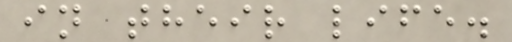in their life.
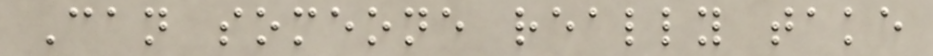Can someone really take
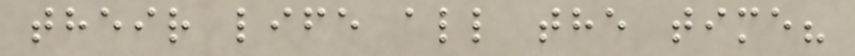their life all the time?
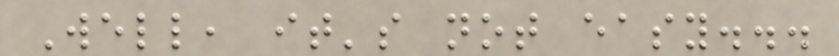Well, it's not easy...
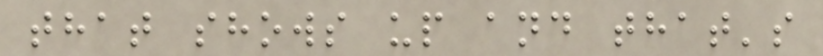that shows up and that's
